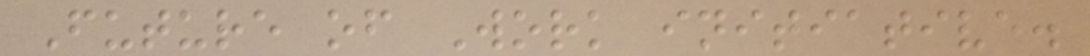Future of Work initiative.
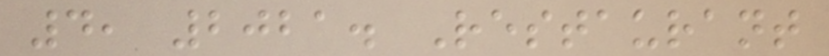4, 2021. Restaurant
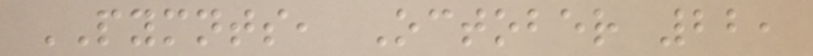PYMNTS, October 22,
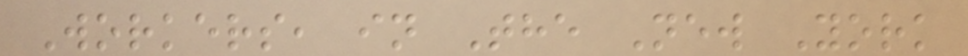Workers, in The New York
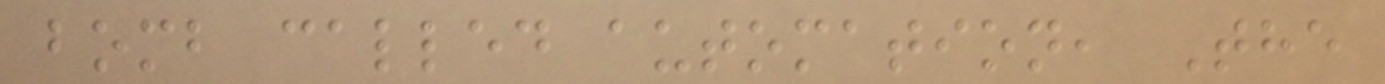bomb called automation, The
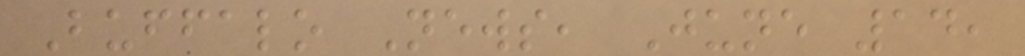Buffalo News, June 14,
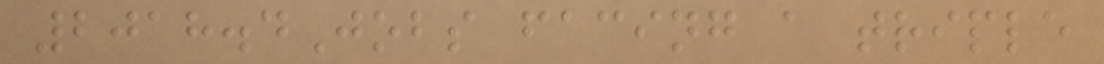2018.4Jobs facing a triple
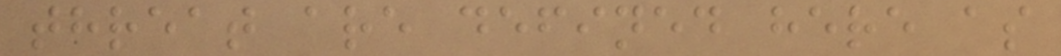threat are defined here as
